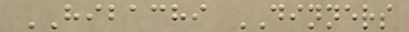HIBACHI DINNERS
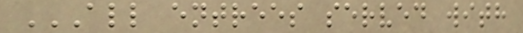ALL ENTREES SERVED WITH
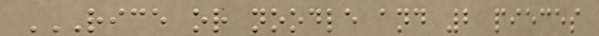RICE OR NOODLE AND 2 PIECES
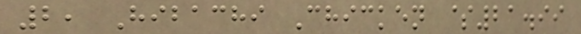2, Hibachi Chicken $21.99
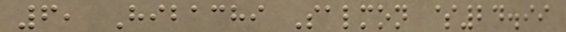6, Hibachi Salmon $24.99
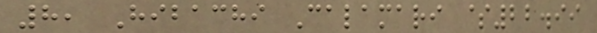8, Hibachi Calamari $22.99
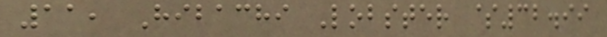11, Hibachi Lobster $32.99
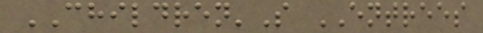CHILDREN'S ENTREES
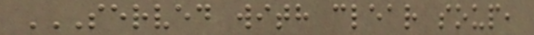SERVED WITH CLEAR SOUP,
